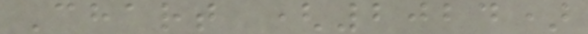Chart (2024)
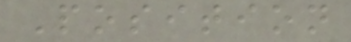Position
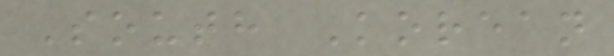South Korean
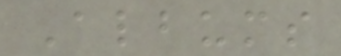Albums
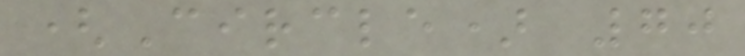(Circle) 70
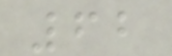62
